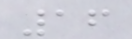16
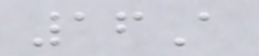16A
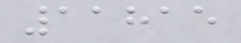11815
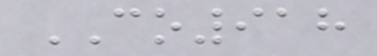CO918
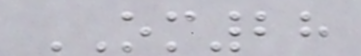OM28
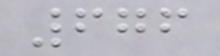676
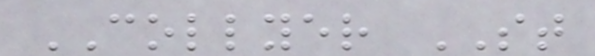COLLYER ST
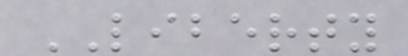LIBERTY
